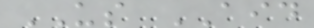US AID
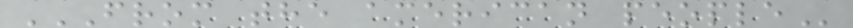FROM THE AMERICAN PEOPLE
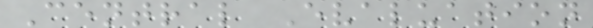Central Evaluation
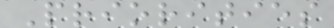Priorities
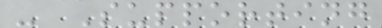- Supporting
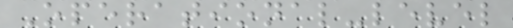Operational-level
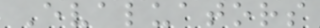Evaluators
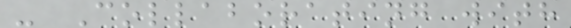- Collaborating with
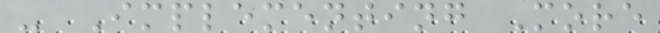- Implementing More
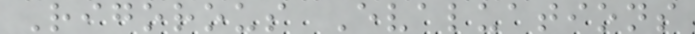Rigorous Evaluations
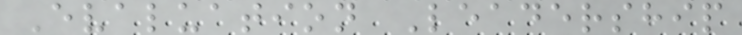Evaluation Leadership
